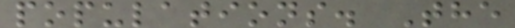populations. The
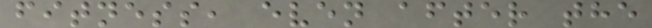fitness, even after the
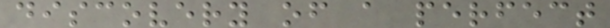discovery of a perfect
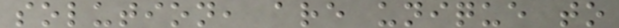solution, are unique to
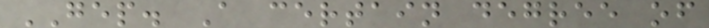GEP. A certain degree of
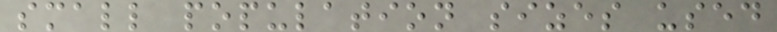small population sizes used
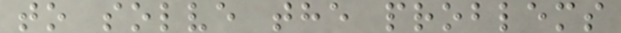to solve the problems
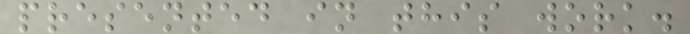presented in this work.
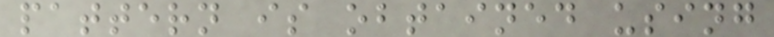pattern is obtained using
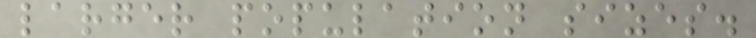larger population sizes.
